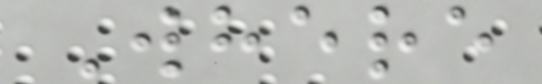Where
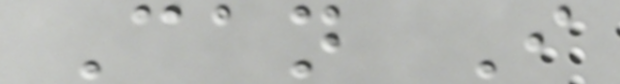Can I
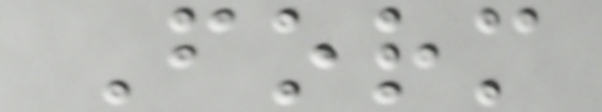Form
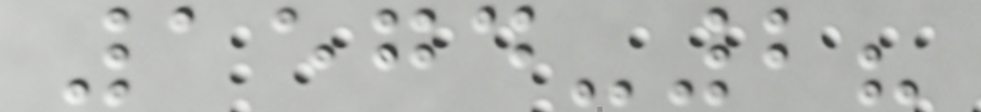1574-2?
